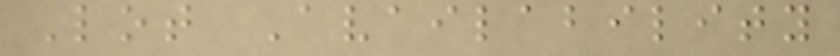Lot Availability
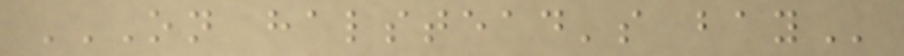ON HALSTEAD'S BAY
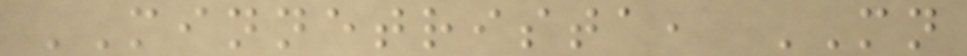MINNETRISTA, MN
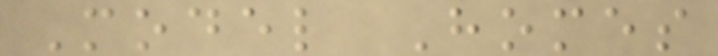Model Homes
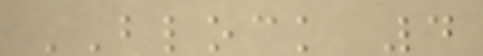BLOCK 4
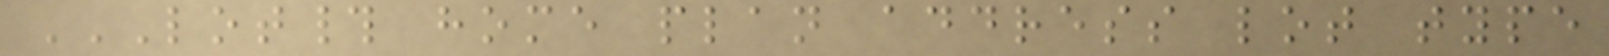LOT# HOME PLAN ADDRESS LOT TYPE
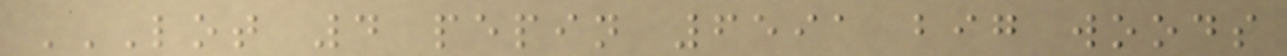LOT 4 PEPIN 6591 BIG WOODS
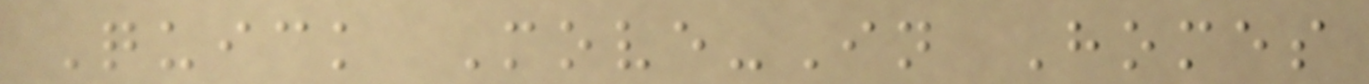Quick Move-In Homes
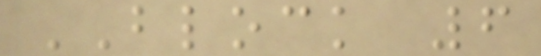BLOCK 6
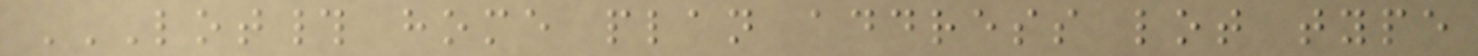LOT# HOME PLAN ADDRESS LOT TYPE
